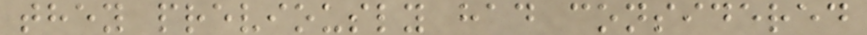they previously had considered
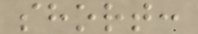short:
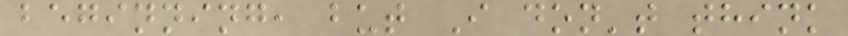beginning, but I don't think
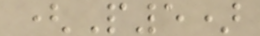(P5)
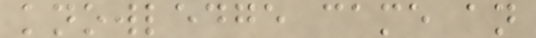knowledge came an
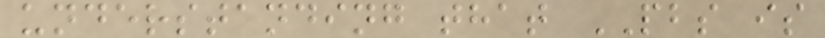understanding that PBS is
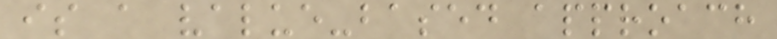is a value-based approach
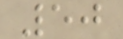50
